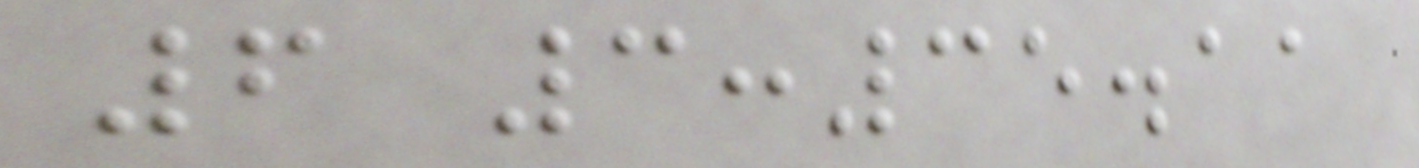6 3:35.11
